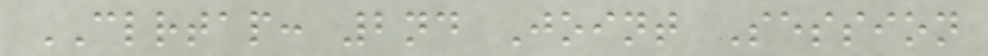CLRTAP: 2nd Joint Session
